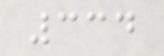334
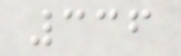336
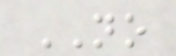NO
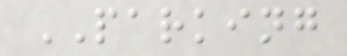PARKING
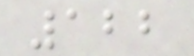122
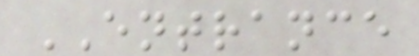ENTRANCE
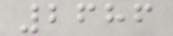2686
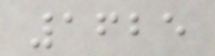1625
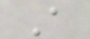A
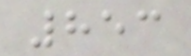853
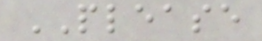PLEASE
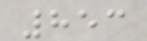853
